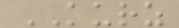KURZ
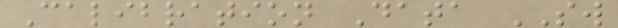Calibration Data SW
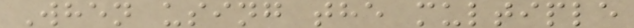When using the multiple
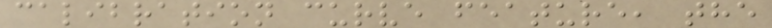calibration curve feature, the
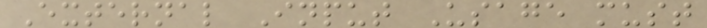External Input Usage must
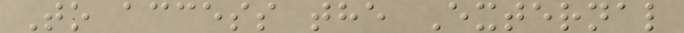To access the External
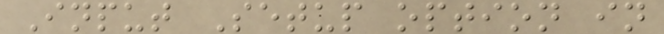Input Setup option in
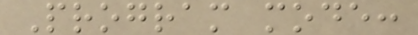Program mode:
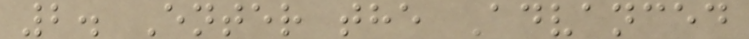2. Enter the Advanced
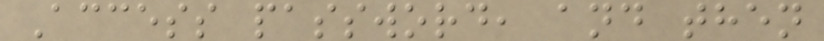Access password, and then
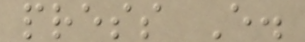press E.
